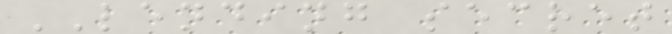LENDING secret
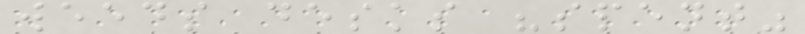weeds desks "spent"
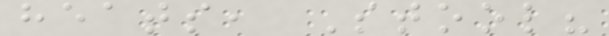heats, Stool?
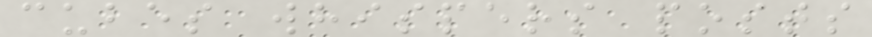cubes whispers posts
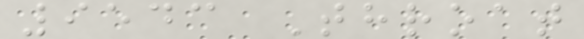9543 Throat
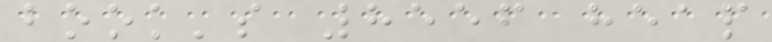book's 8556 heap
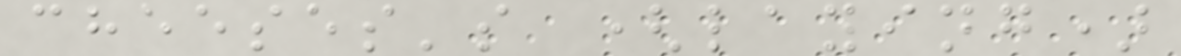cheeses's (laying)
